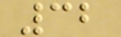32
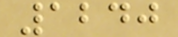1240
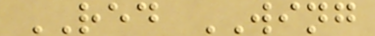RED WING
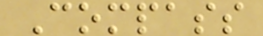Compass
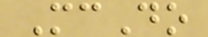McDo
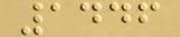1446
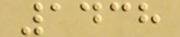1438
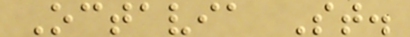Octavia St.
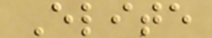Elite
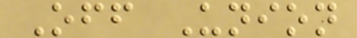Off Union
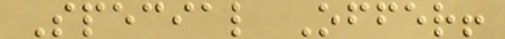Special Offer!
